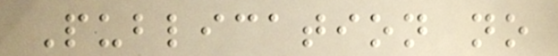Publication no
